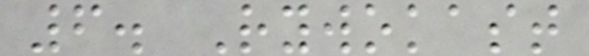6. Rywokast
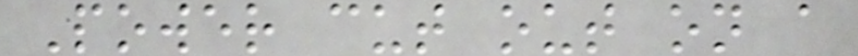Power cut out on a
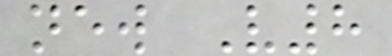new V8
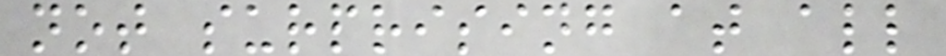not surprising at all
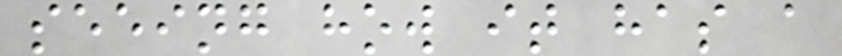seeing how it has a
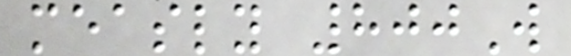measly 800W
